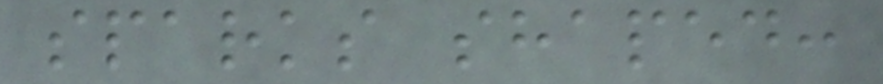sparks shaped:
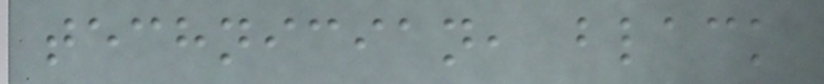technician, black
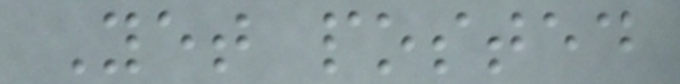Yet posted
